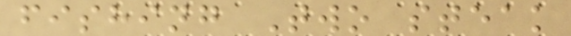fishing Two steak
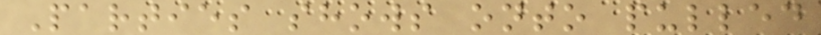Parties shows onto pulled
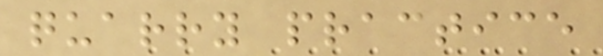quarry practice
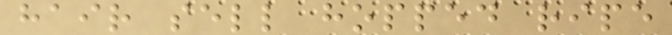hair sell hopped ripe
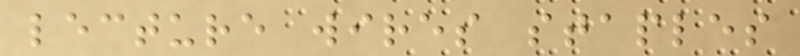lecture wires staples
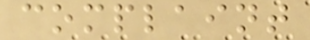complaint
